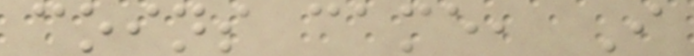coins came, I
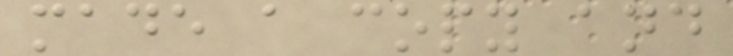made a copy and
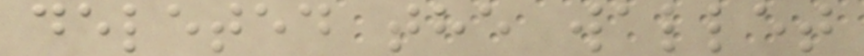deleted the wallet
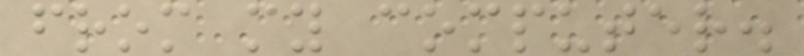from my computer.
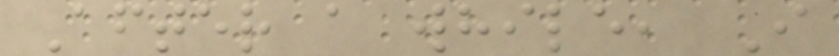After a while, I
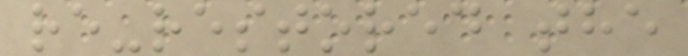re-restored the
